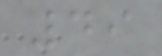49
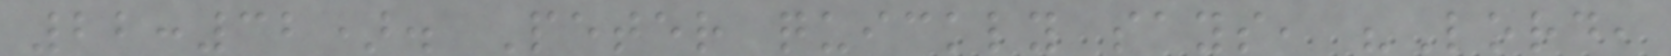22:32). Peter quickly says, "Lord,
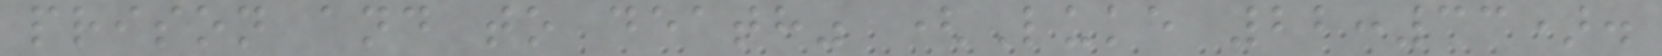prison and to death" (Luke 22:33).
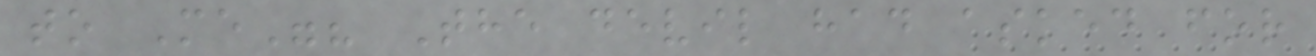to Me"? The devil had asked for
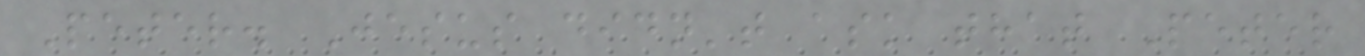Peter. Jesus didn't ask that Peter
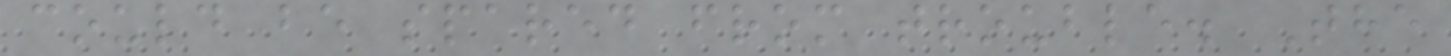could be spared from trouble. The
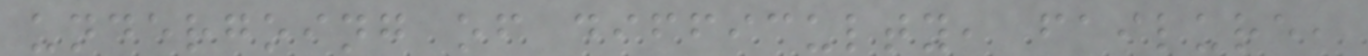undergoing of difficulty, failure,
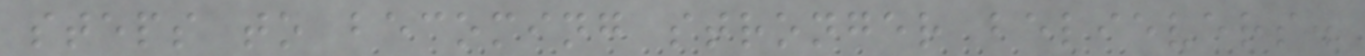steps to becoming stronger believers.
